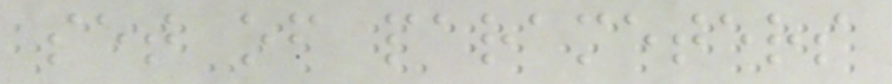set of parameters
